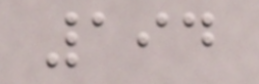194
